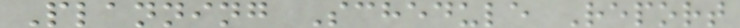Planning Schedule Report
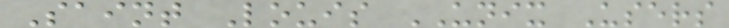Saint Louis UNIX Users
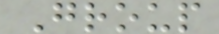Group
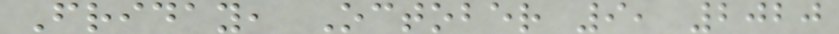Friday, October 9, 2020
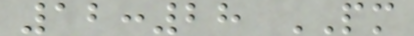12:28 PM
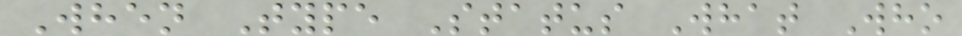When Type Status What Who
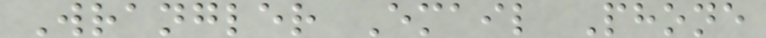Wrangler Email Phone
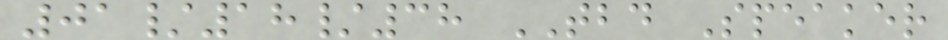01/18/38 TBD Speaker
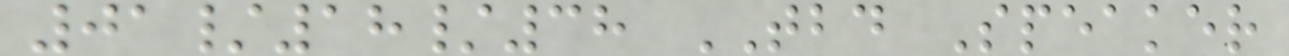01/18/38 TBD Speaker
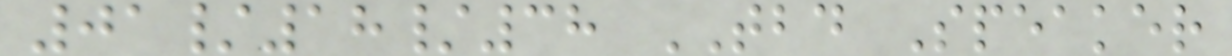01/18/38 TBD Speaker
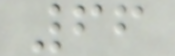66
